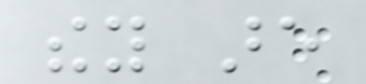they are
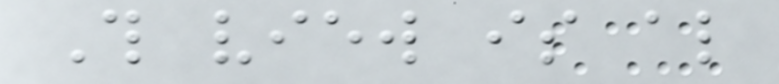This view is also
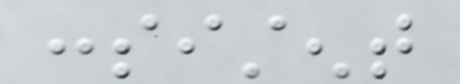consistent
